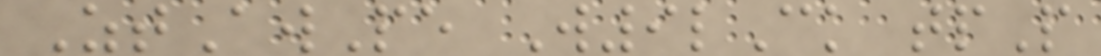ZtAwPe W9lCk tpP
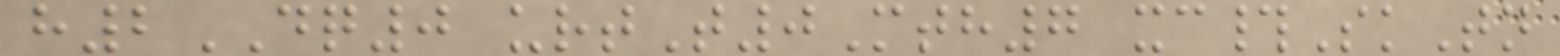h2DQ0 urtT0Mth7 xc#SkTn
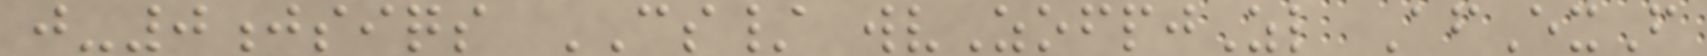j-0jsiqs CS/ wvZofpjZl AfExF
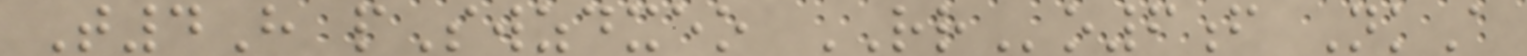T4H pSwzdxeo RRo6f NkA
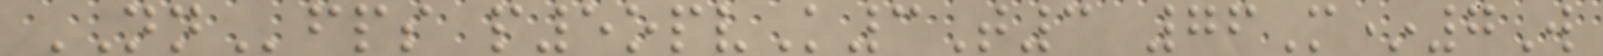NNfps p5opvK3T3 76M*7W
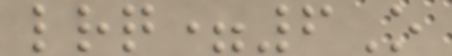lrq=6O
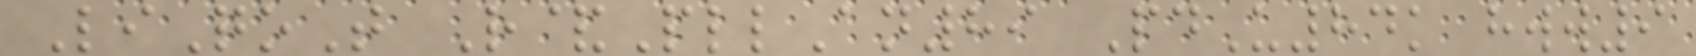LiQoT R&PllAn89 PdU84k hww9
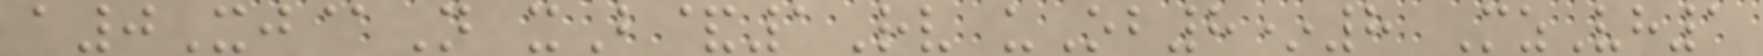a0Xj@N xB&1Rv uOb8*8 MzVh1
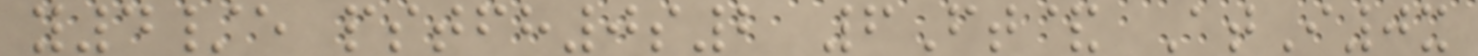y4/e pstfh0s2 6Ft& AtI0x
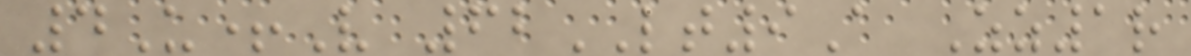4U+V 62LT9A Zz1r
